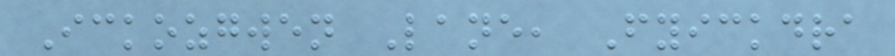Ickozgwen Lane, Fyickdra
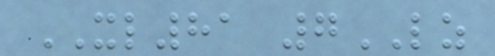XL81 7LZ
